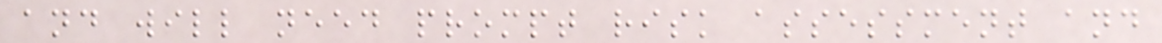and will need prompt risk assessment and
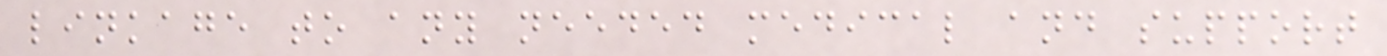linkage to any needed medical and support
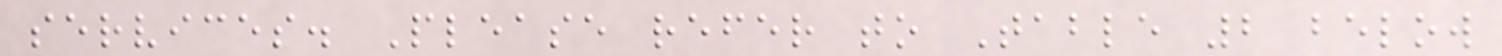services. Please refer to Table 2 below
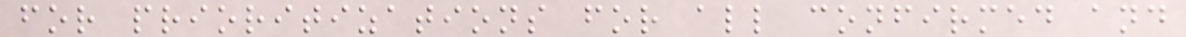for prioritizations for all confirmed and
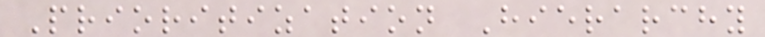Prioritization Hierarchy
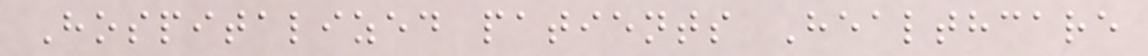Hospitalized patients Healthcare
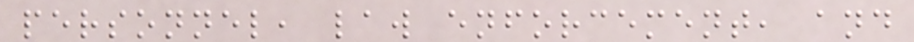personnel, law enforcement, and
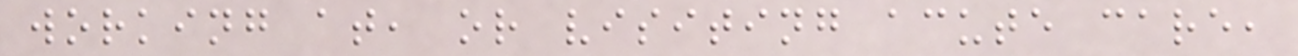working at, or visiting acute care,
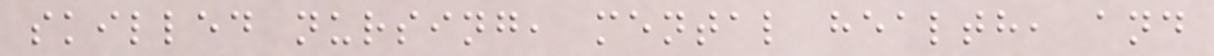skilled nursing, mental health, and
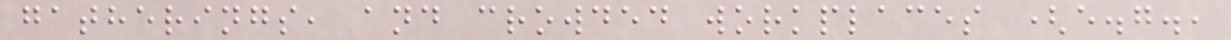gatherings, and crowded workplaces (e.g.,
